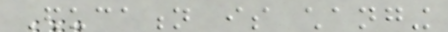Education is changing
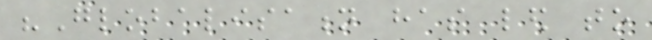"Globalisation has led to
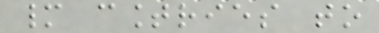many countries to
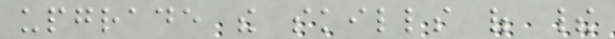upgrade the skills of their
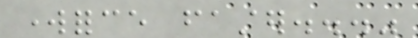workforce faster..."
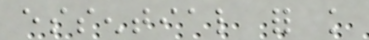essential for knowledge
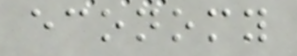economy
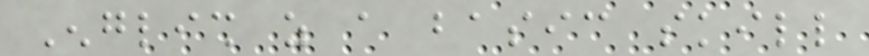English as a basic skill
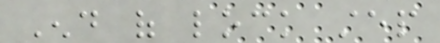End of lock step
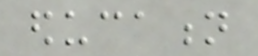education
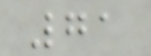71
